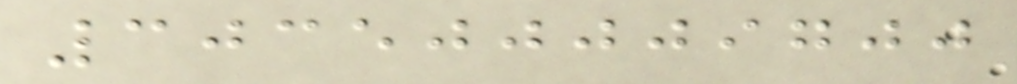303500009700
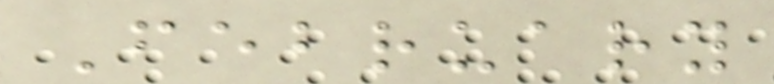February
